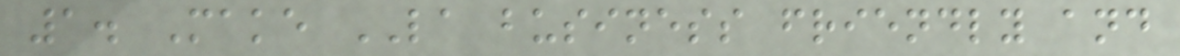1. Make LA business friendly and
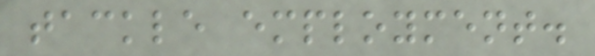tackle employment.
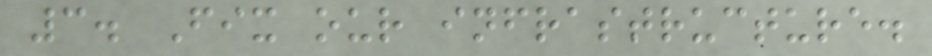3. Fix our infrastructure.
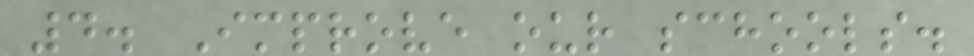4. Improve our schools.
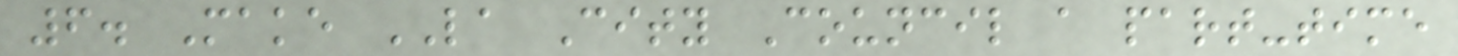6. Make LA City Council a part-time
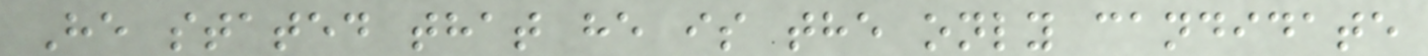He stated that he is the only candidate
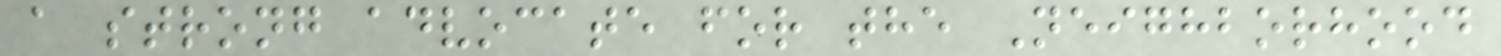a strong advocate for the Neighborhood
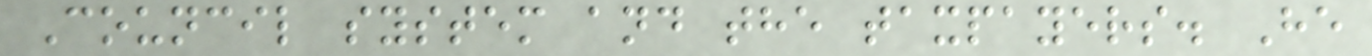Council system and the taxpayers. He
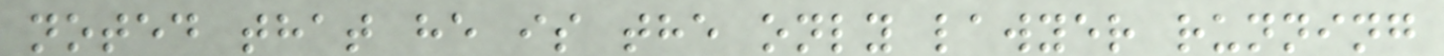noted that he is the only lawyer running
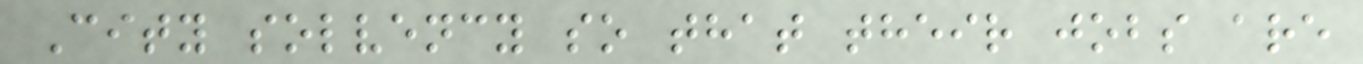City solvency so that their jobs are
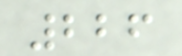226
